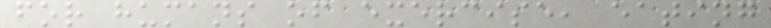for humans of exercise, eating
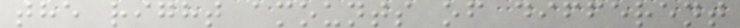the right amounts of different
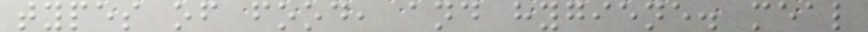types of food, and hygiene. meal
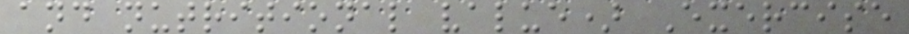and nutritional value) Exercise
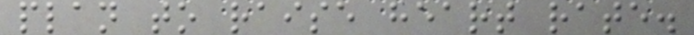plan to raise heart rate.
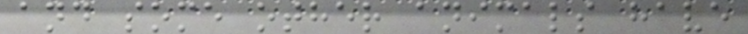and some other animals have
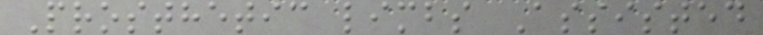Prosthetic limbs Assisted
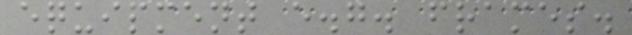equipment e.g. frames.
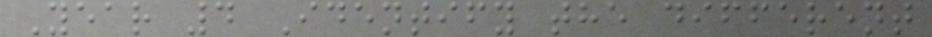Year 4 Identify the different
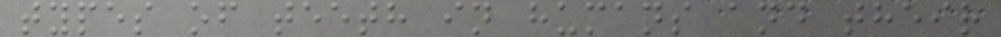types of teeth in humans and their
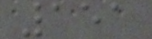151
